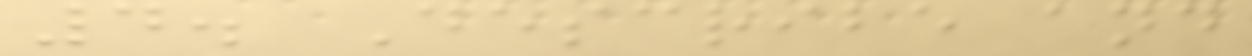4. Describe and
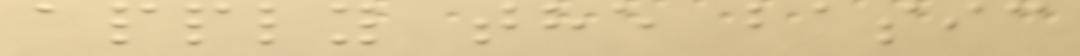apply the basic
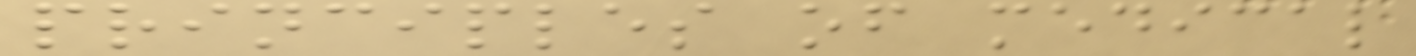principles of medical
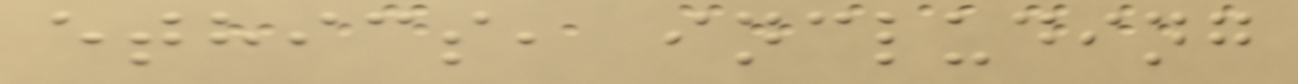ethics, including
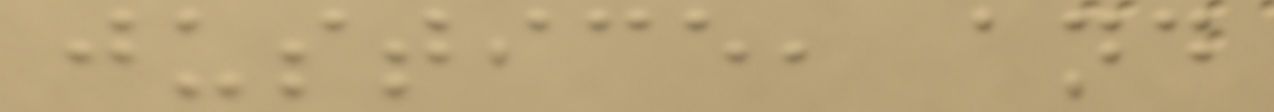justice, and
